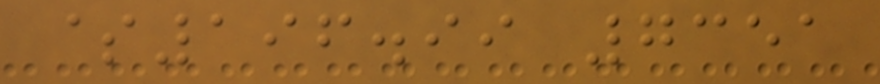$196.99 7351
